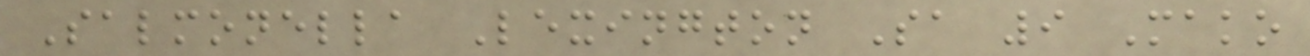Salmonella Lexington Sa 9 Mako
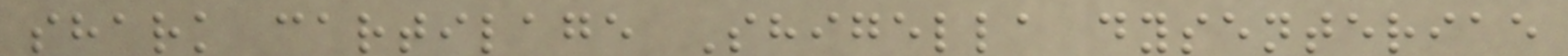shark cartilage Shigella dysenteriae
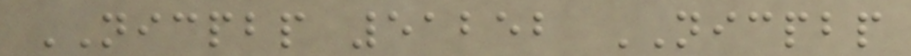NICPBP 51252 NICPBP
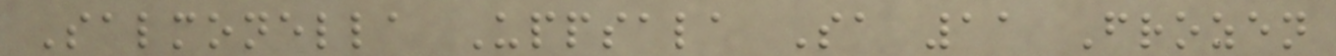Salmonella Uppsala Sa 11 Frozen
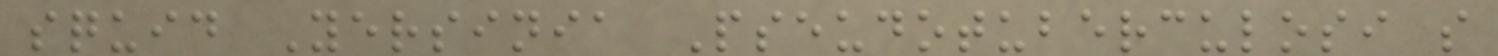squid Yersinia Pseudotuberculosi s
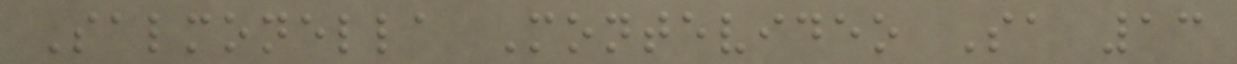Salmonella Montevideo Sa 13
